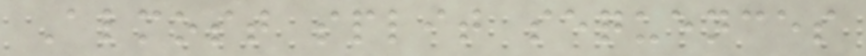Almost split sequences
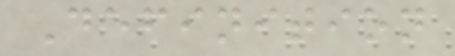Definition
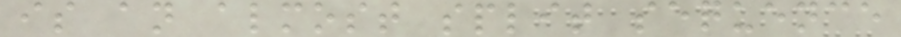is an almost split sequence
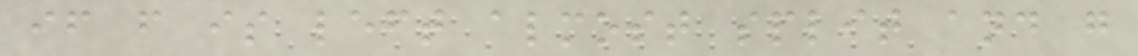if f is left almost split and g
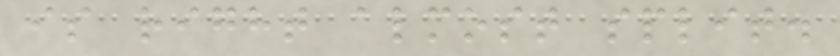is right almost split.
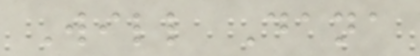Will Dana
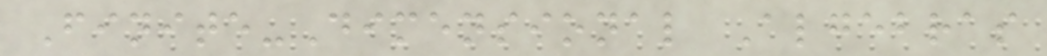Finite-Dimensional Algebras
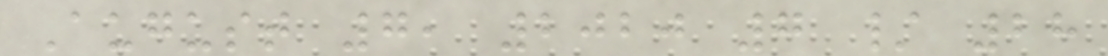August 7, 2020 7 / 28
